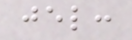jel:
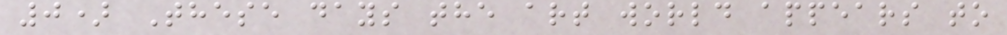0) These days the art world appears to
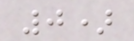0)
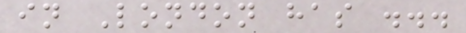in London has ...
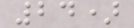24)
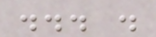... .
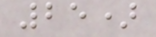25)
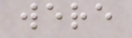were
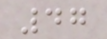47
